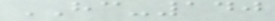HC-140
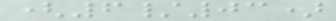(6/03)
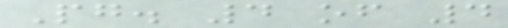Pg. 4 of 4
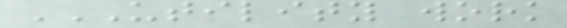UTILITY WORK
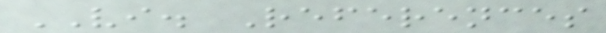VI. References
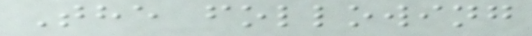The following
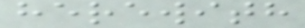herewith
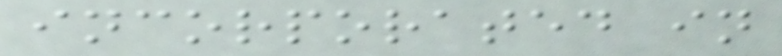incorporated in
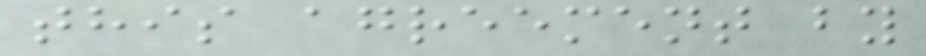this agreement by
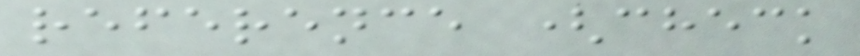reference (check
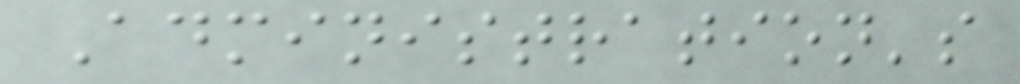Administration's
